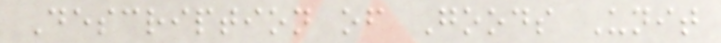Description of Goods Unit
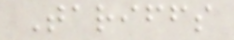Tariffs
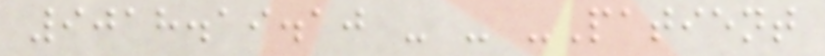9018.19.10 - - -Patient
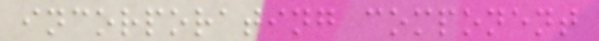incorporating component
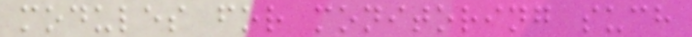modules for monitoring such
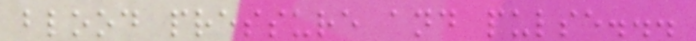blood pressure and pulse...
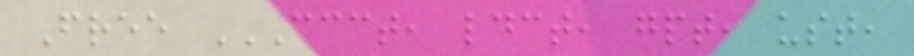Free CCCT, LDCT, GPT, UST,
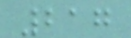217
